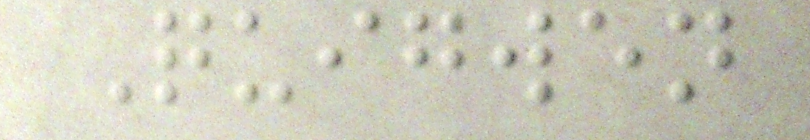Quigwen
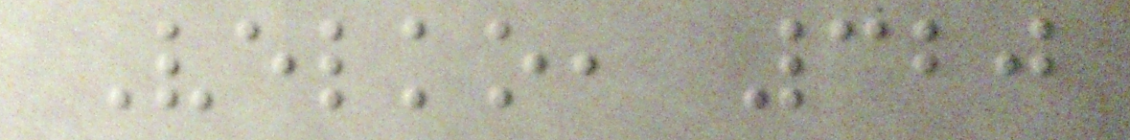Velko, 320
